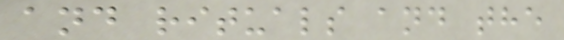and rituals and the
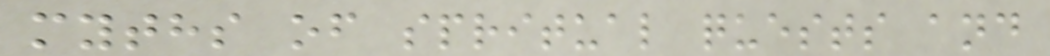myths of spritual quests and
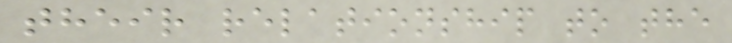their relationship to the
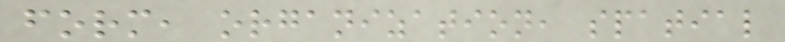form, organization, spatial
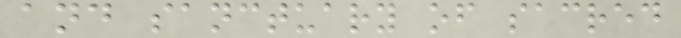and sanctuary of sacred
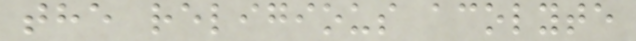the religious acolyte
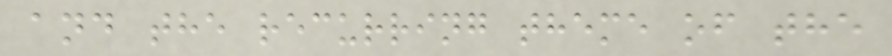and the recurring theme of the
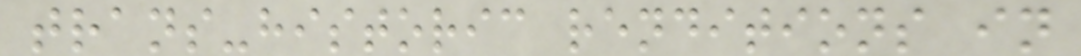trans-historic renditions in
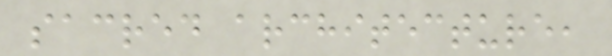sacred architecture,
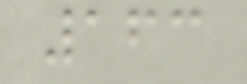163
